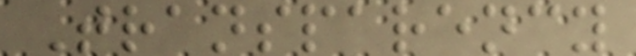Transparency
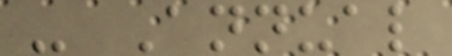- Annual
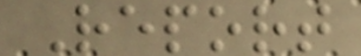Report
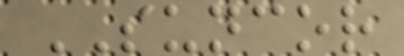SUNCOR
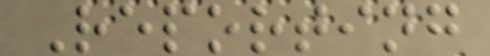Reporting
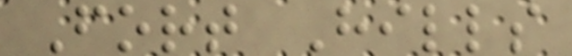Fort Hills
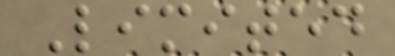Limited
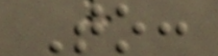To:
